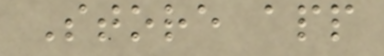Store app
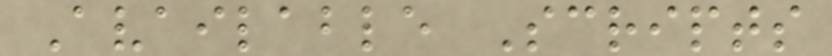Available Scripts
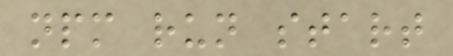npm run start
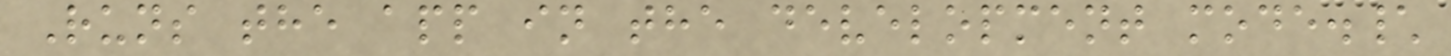Runs the app in the development mode.\
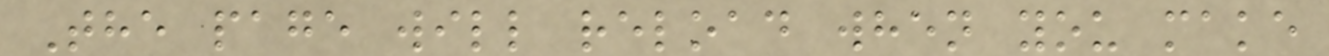The page will reload when you make
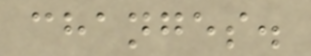changes.
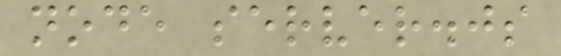node server.js
